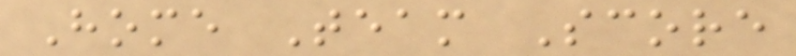Home Team Score
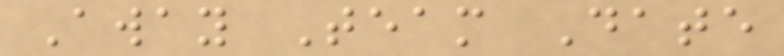Away Team Date
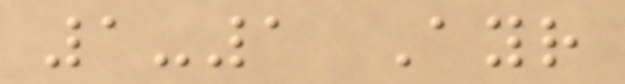1-1 Ayr
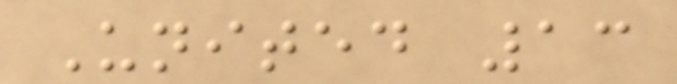United 13
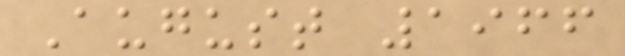August 1966
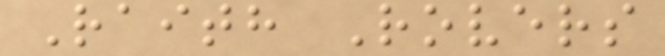Raith Rovers
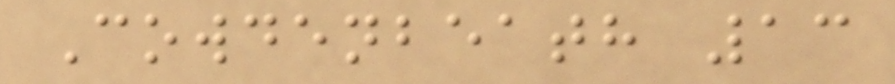Cowdenbeath 13
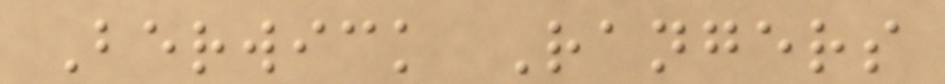Berwick Rangers
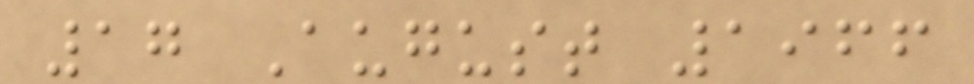17 August 1966
